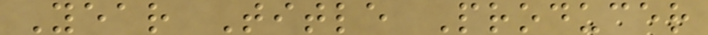Year Title Producer
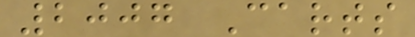2007 Carts
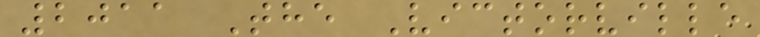2011 The Victorville
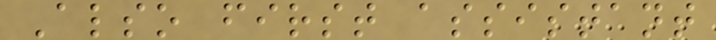Also first assistant
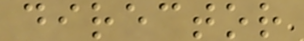director
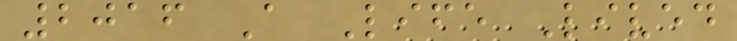2016 A Life Lived
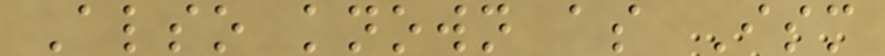Also known as Ism
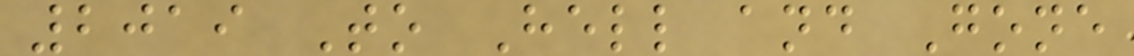2019 To Hell and Gone
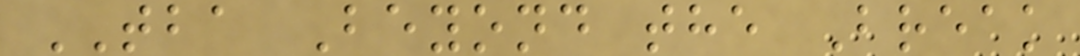TBA Beyond the Break
